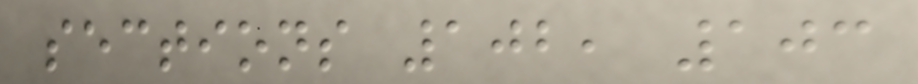sections 102, 103
